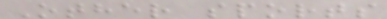Other sports
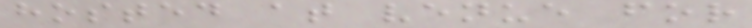hosted at venue for
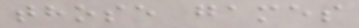those games
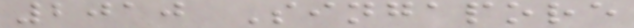2010 Singapore
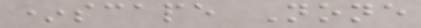*scape None
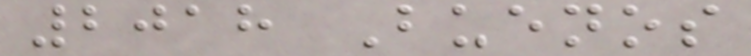2018 Buenos
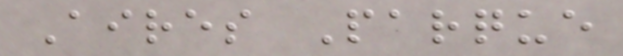Aires Parque
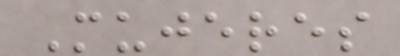Mujeres
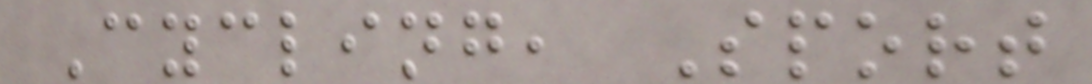Cycling, Sport
